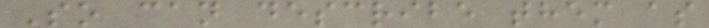So can describe them as
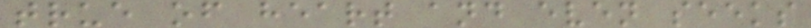true of heart and even seeks
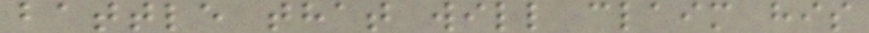battle that will claim his
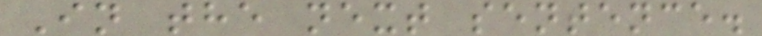In the next sentence.
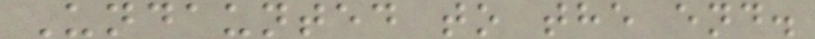Undaunted to the end.
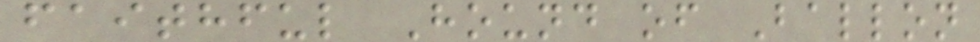faithful Hound of Ballon
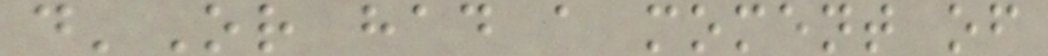d'Or had a moment of
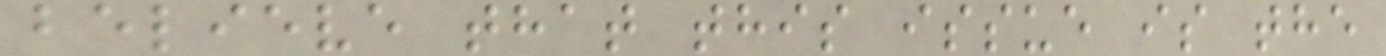believe that this issue is the
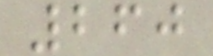260
